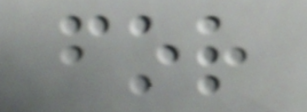for
